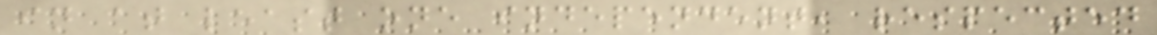in at least one independent, respected
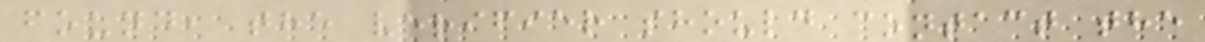found, the verifier should contact the
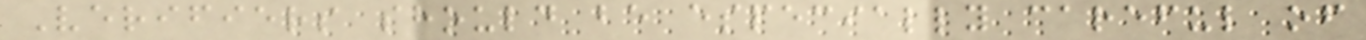Verifiers should be especially careful of
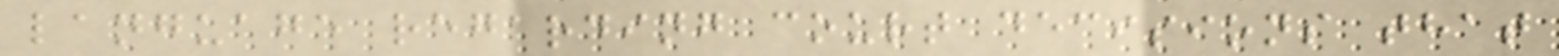language regarding court decisions that
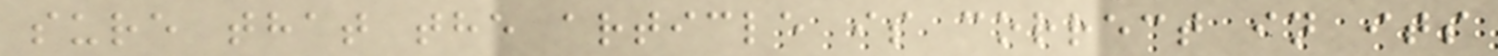sure that the article is correct in its
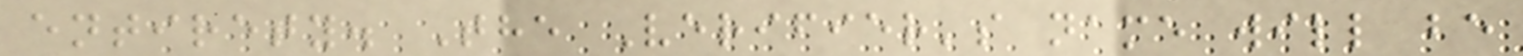entirety. The Verifier's name will be
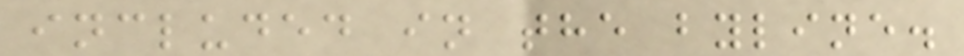included in the byline.
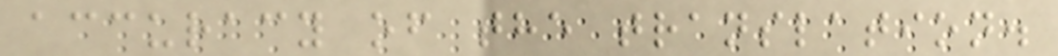accuracy of the translation.
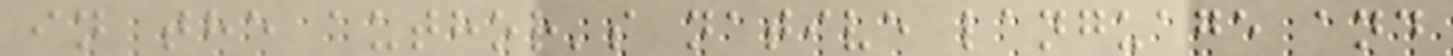in the author's native language and
